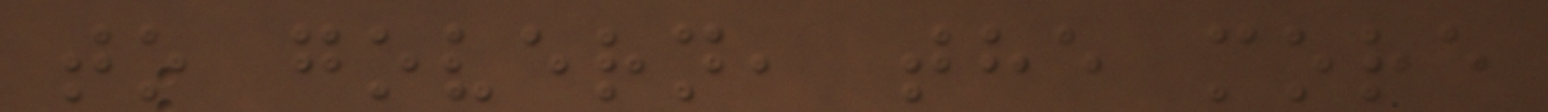to govern, the more
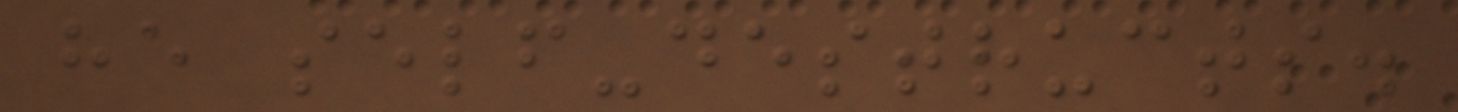he self-destructs.
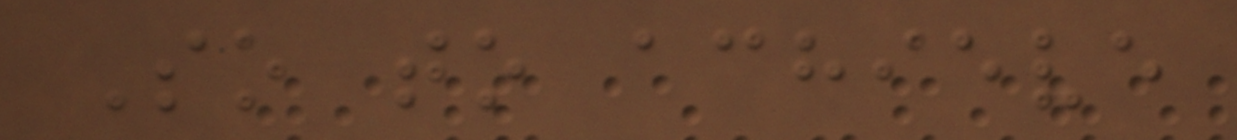So to achieve
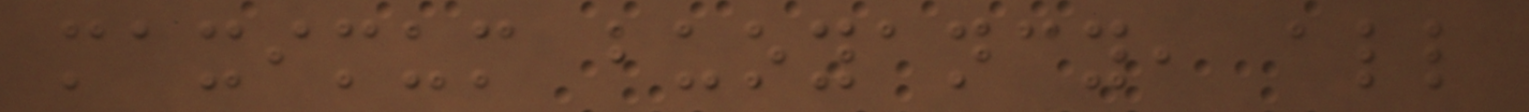maximum buoyancy, all
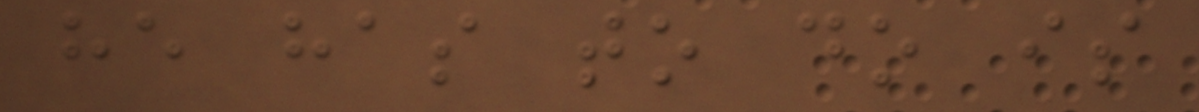he has to do is
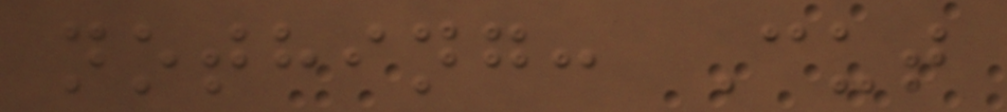nothing: Cut
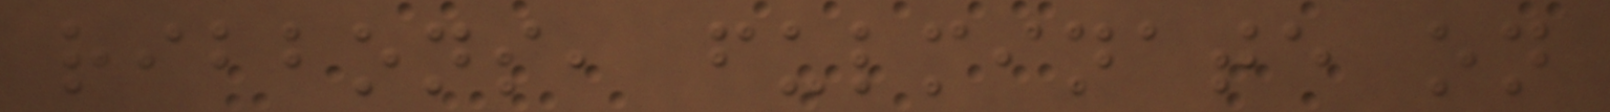ribbons, fulminate on
